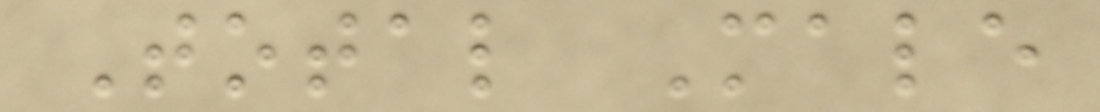Total Male
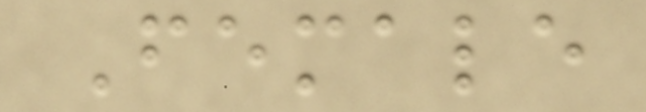Female
